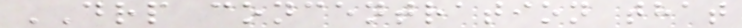DRP concentration that
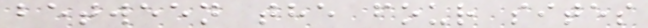between the four sites
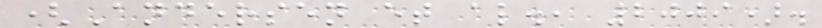(Andersen et al., 2009).
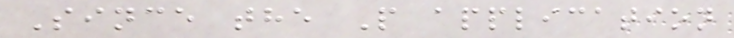Since the P application
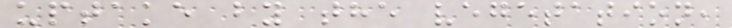uptake by the vegetation,
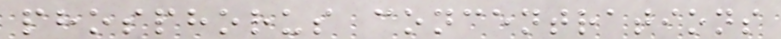phosphorus concentrations
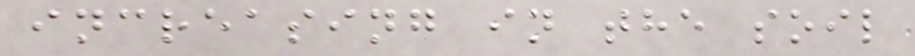increasing in the soil
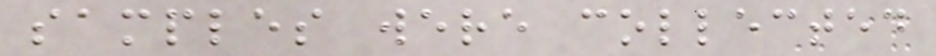samples were collected
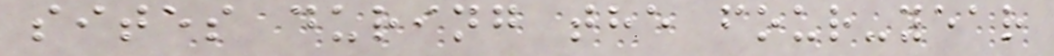sites during the four-year
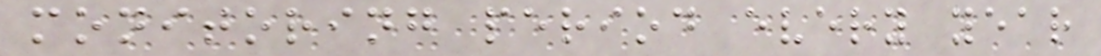monitoring period every year
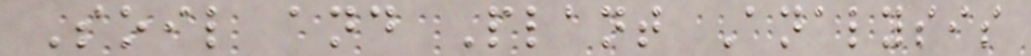Soil and Plant Analysis
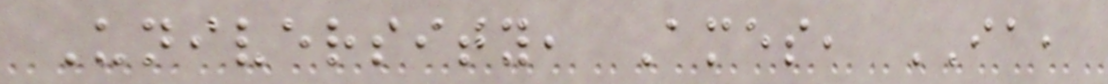University, Ames, IA,
